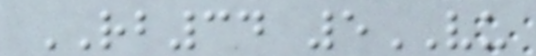RB34 5VU
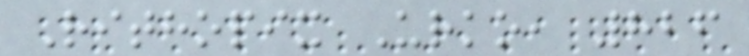Rithopix Urko, 826
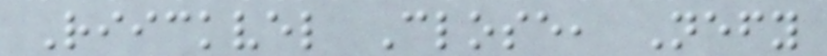Riickvel Close, Nefy
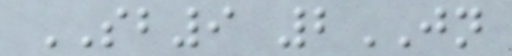SB9 2JN
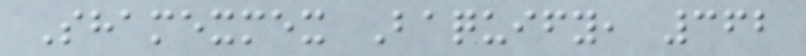Shamexmex Baquify, 362
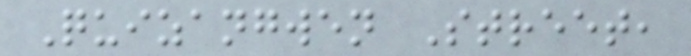Quizangwen Street,
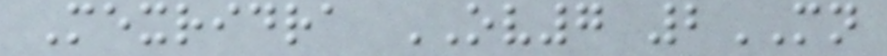Mexridra OV7 2MN
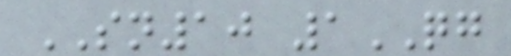SN10 1QG
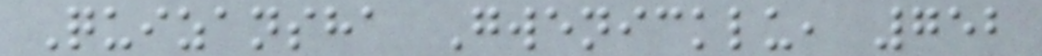Quizansha Gwenicklu, 752
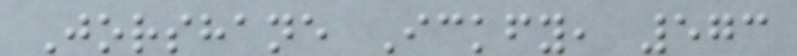Jorshane Ickfy, 573
